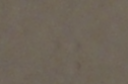.
